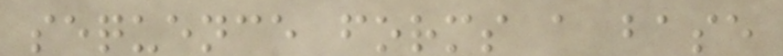sequence forms a base
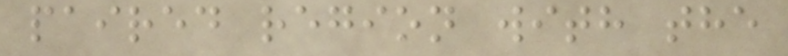paired region with the
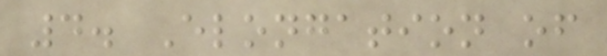4. Elongation of
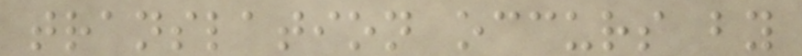translation occurs by
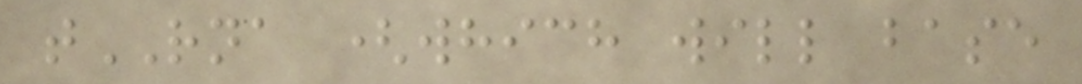tRNA (which will base
